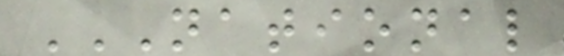NATIONAL
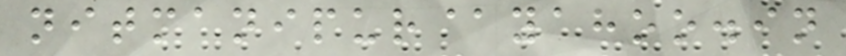nitmanipur@yahoo.in
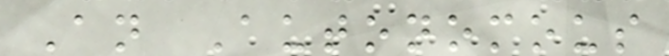An Autonomous
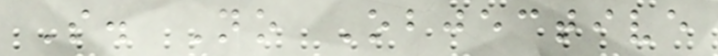S. No Objective
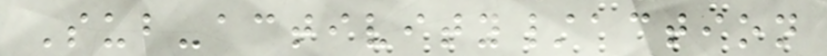Sub-activity/action
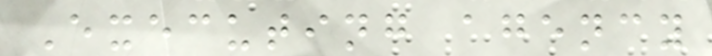Executing agency
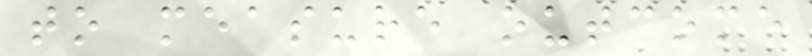to measure outcome
